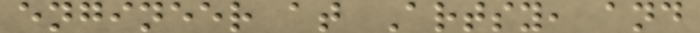engineer at Artsy, and
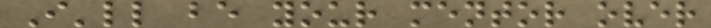I'll be your mentor over
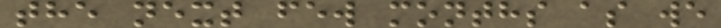the next few months as we
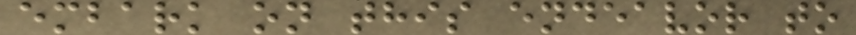embark on this endeavor to
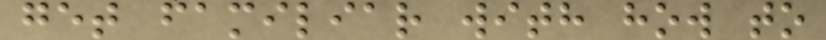get familiar with how to
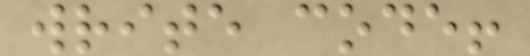write code!
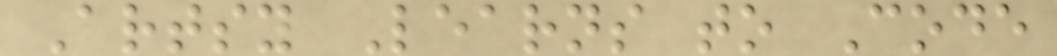Artsy Learns to Code
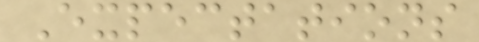Expectations
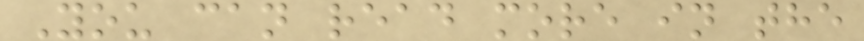You can read more in the
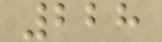228
